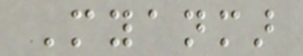Myanmar
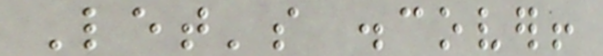Let's discover!
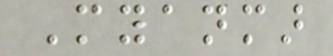Myanmar
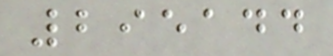295144
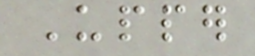Upper
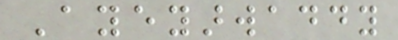Ayeyarwaddy
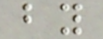by
